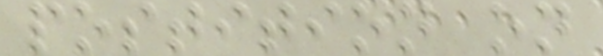postition on
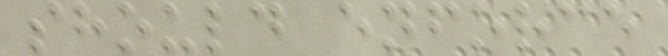should enforce
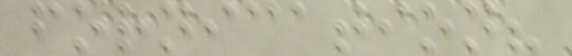fornication?
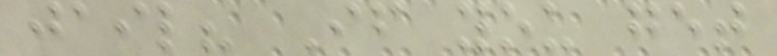jail? If you get
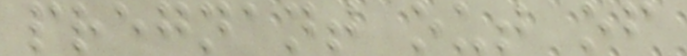pregnant out of
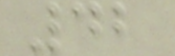42
